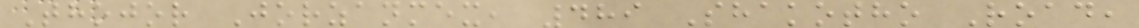Thojor Jorzanmex, 489 Shakotho Road,
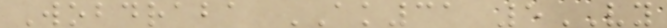Wobdraba AK31 5VY
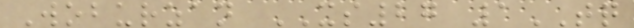Woburzan XS27 1TQ
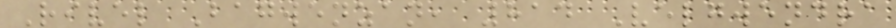Rivel Bagwenzan, 814 Velgwendra
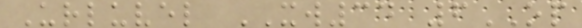Urluvel XW34 6OP
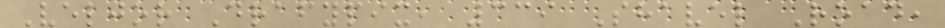Veljor Drafypix, 339 Shavel Road,
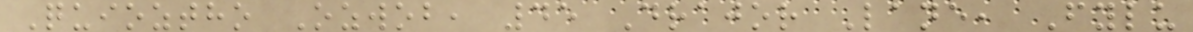Quioztho Ozwob, 45 Drajor Lane, Fylu
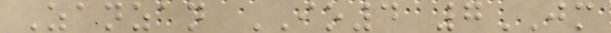Zanzan IO4 7JM
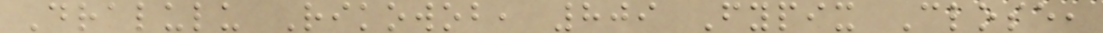Dralulu Rikowob, 809 Fypix Close,
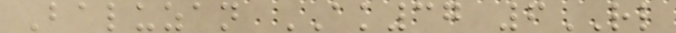Baluzan AK37 6RL
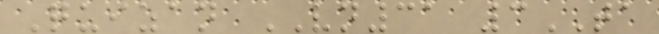Quizan VN31 3TA
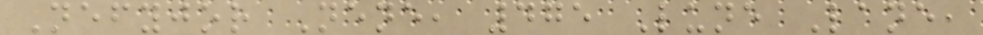Nefyjor Nene, 475 Lune Lane,
